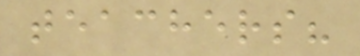teachers?
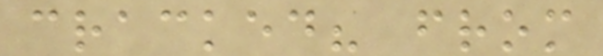cracked? from
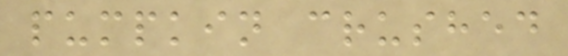pumpkin crushed
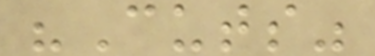"Cuts"
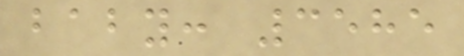baby: 3585
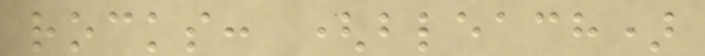rocks: (bleach)
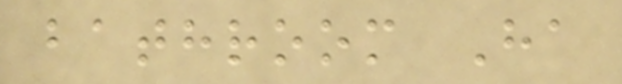bathroom Ha
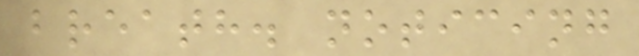breath. noticing
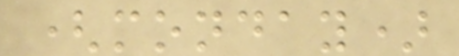(monday)
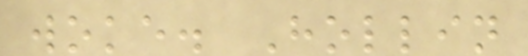woke. Hollin
